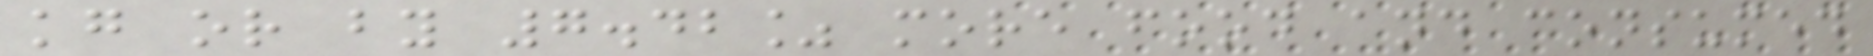kg or by 7.42% more food and consumed
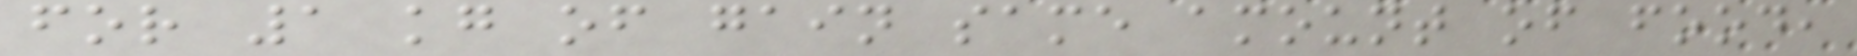for 1 kg of gain same amount of food,
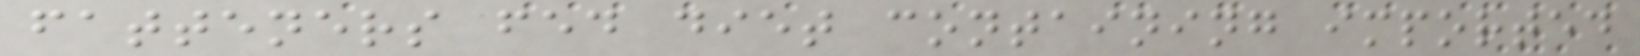fatteners fed diet containing imported
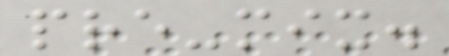pre-mix.
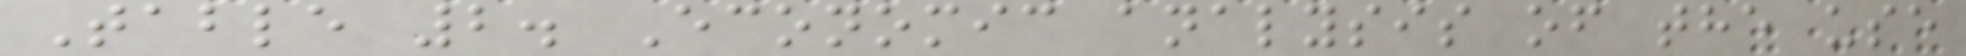Table 2. Economic analysis of the use
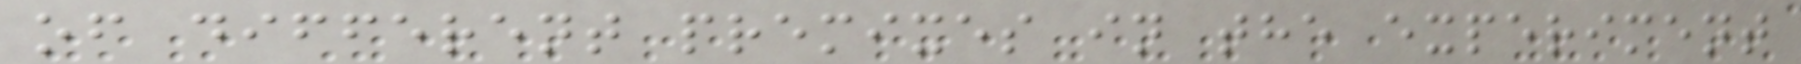of different premixes in the experiment
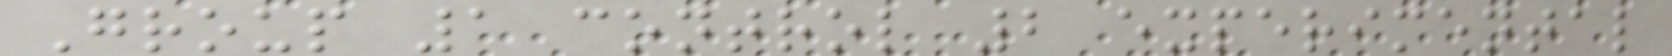Group 1 control 2 experimental
